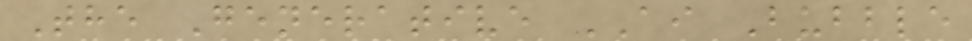The Generative AI Bubble
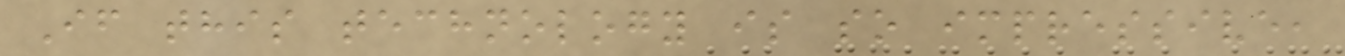If this technology is so impressive,
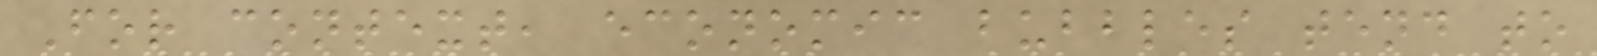For context, economic bubbles tend to
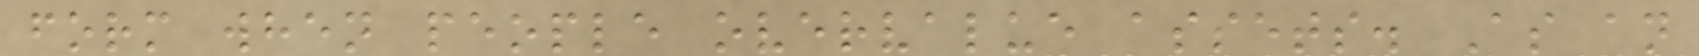form when people overvalue assets. As an
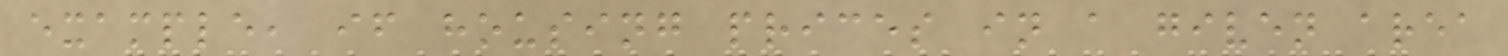example, if housing prices in a given area
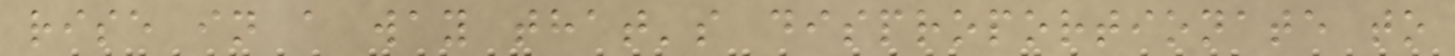rise in a way that's disproportionate to
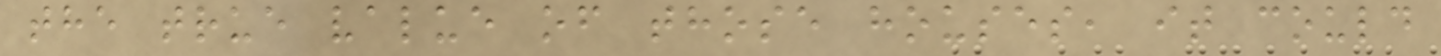the true value of those houses, it could
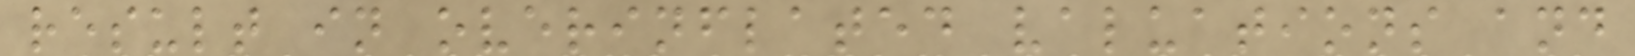result in overinflated valuations and
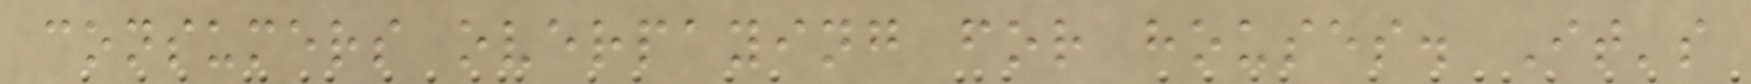consumers overpaying for houses. It's
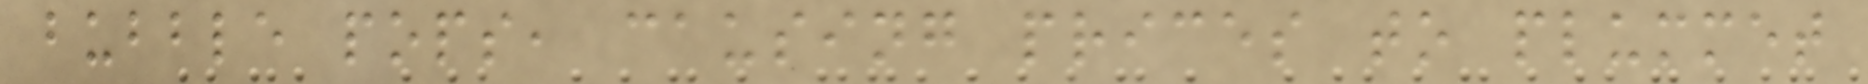bubble pops, causing prices to plummet
